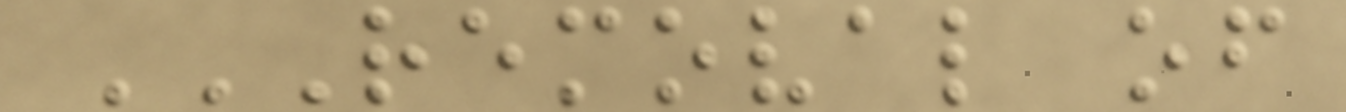REMOVAL OF
